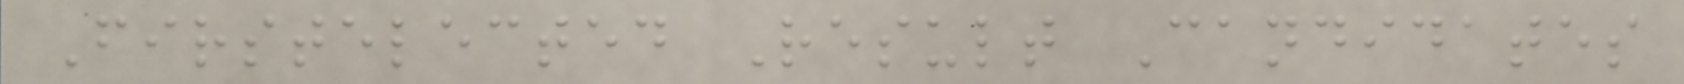Firstelected Result Candidates
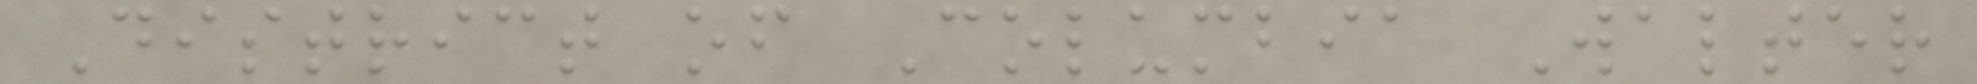District of Columbia Walter
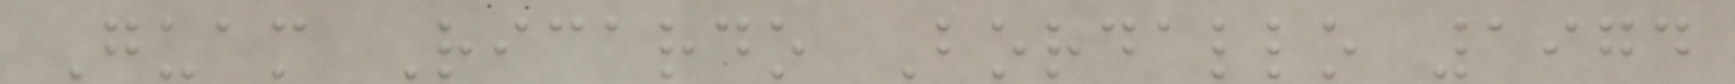Guam Ricardo Bordallo 1974
